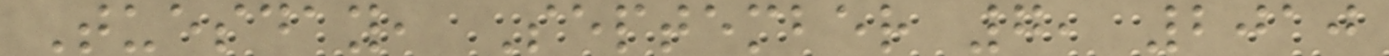Tuesday, September 7, 2010
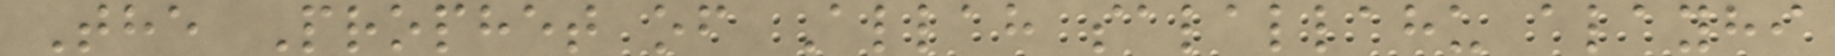The Prophet of Allah salallahu alayhi
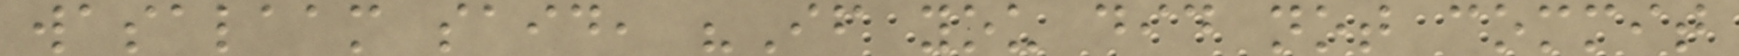wasalaam said, "If you did not commit
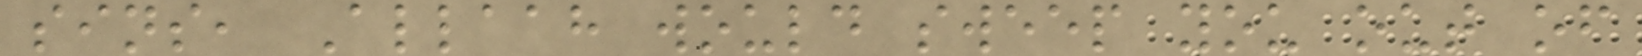sins, Allaah would sweep you out of
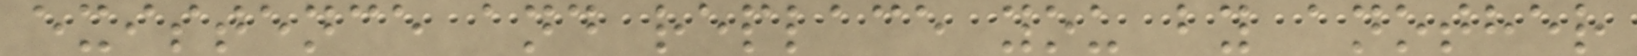existence and replace you by another
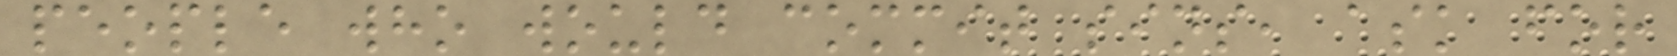people who would commit sins, ask for
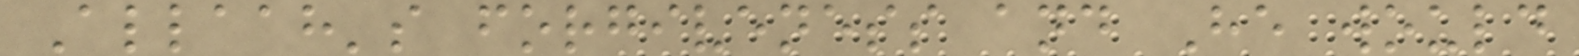Allaah's forgiveness and He would
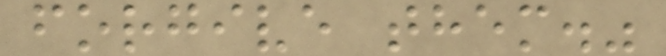forgive them."
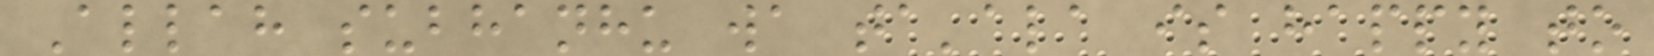Allah subhanhu wa ta'ala is happy to
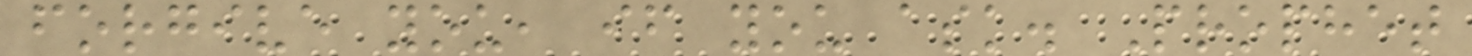forgive you, if you ask. Prophet
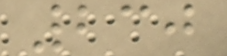230
